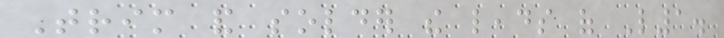Trim and solder the leads of L1.
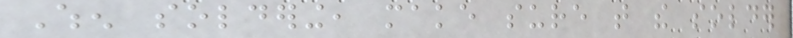When soldering, make sure that the solder
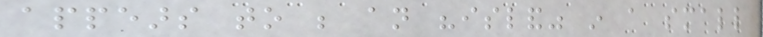appears to be an "island" in a small
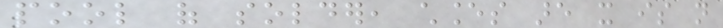pool of solder, chances are it is not
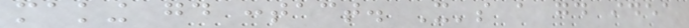making good contact. It's a good idea
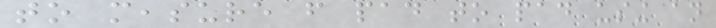to measure from pad to pad using an
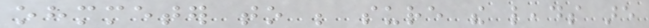ohmmeter to be sure the leads are
